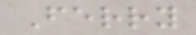Ferry
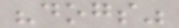"dogs"
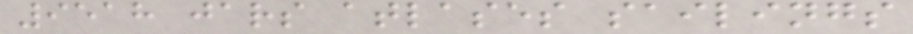9518 jars atlases sailings
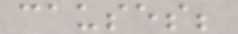causes;
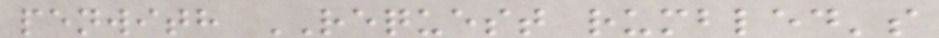penwith REQUEST rumbled's
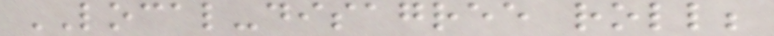LOCAL-disagree roll;
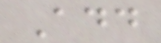Add
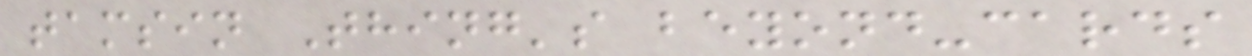tamsin Thing's beyond-cards
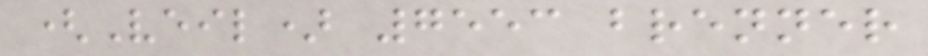(Veil) 7553 brenner
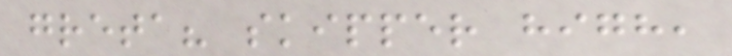greta? skipper high,
